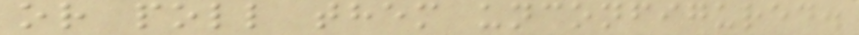or poll them unconfigured.
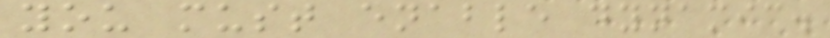you must enable dynamic.
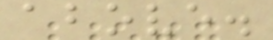above.
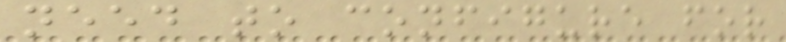need to configure for
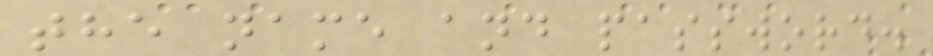the name and password.
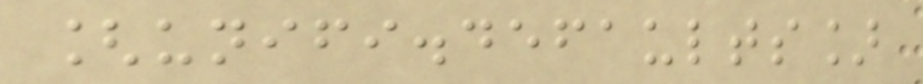[unifi.defaults]
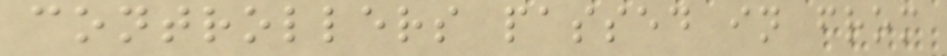controllers passed in from
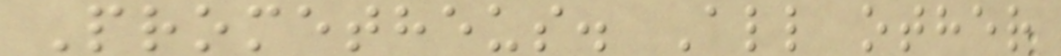Prometheus. All other
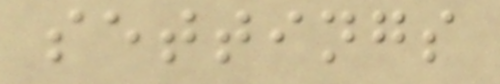settings
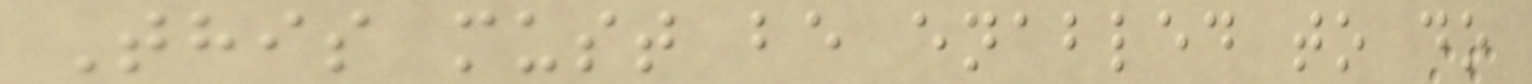This must be enabled to do
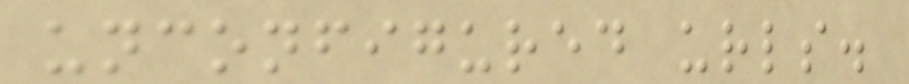unconfigured urls.
